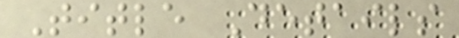Title Details
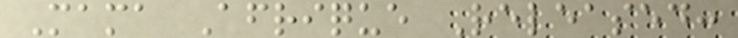Mama Afrique Released:
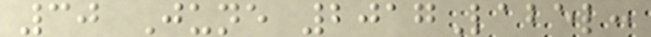30 June 2017Label:
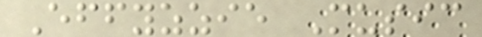Effyzzie Music
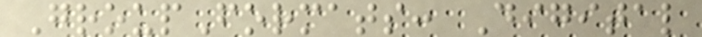GroupFormats: Digital
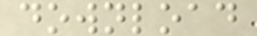download
